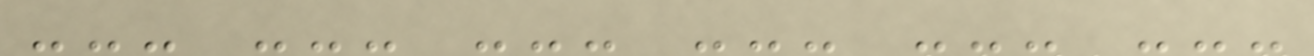--- --- --- --- --- ---
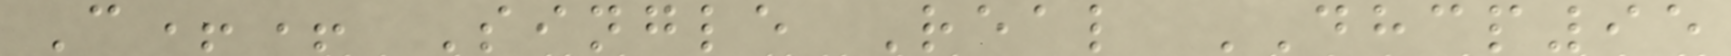C++ Single Real DHCP95
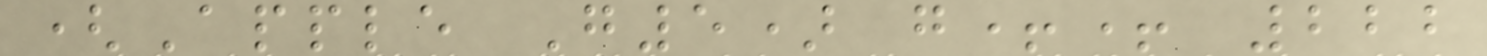(Apple G5) g++ 222
